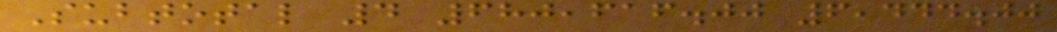Subtotal 4 680,616.00 6,444.00
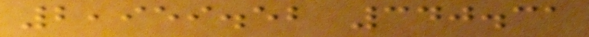2,959.52 340.31
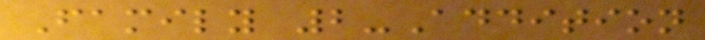Family 2-Addition
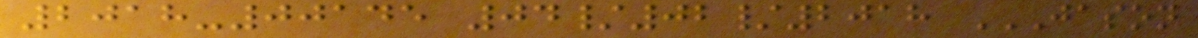2018-00145 04/02/2018 JASON
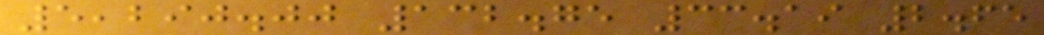5,290.00 132.75 33.19 2.65
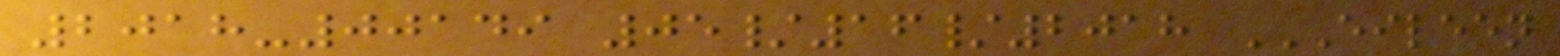2018-00149 05/16/2018 EILEEN
